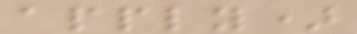apply)
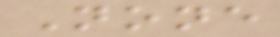None
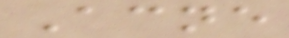Acne
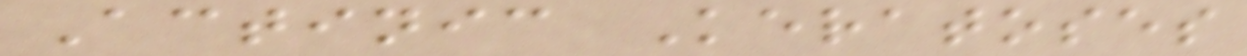Actinic Keratoses
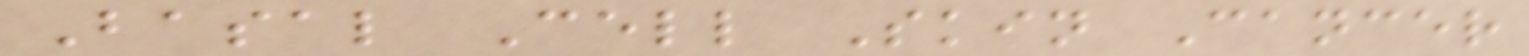Basal Cell Skin Cancer
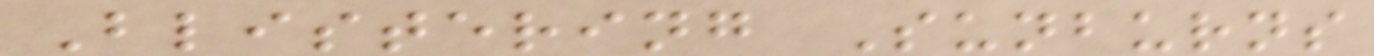Blistering Sunburns
